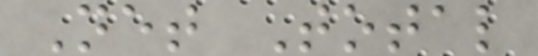Net Total
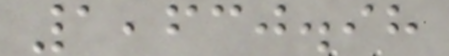1,630.98
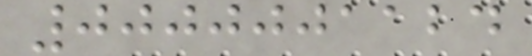0000001124
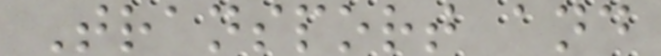Transport and
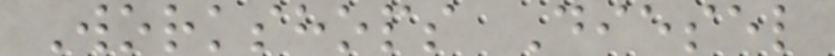Workshops Diesel
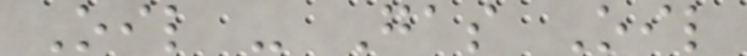Oil - Gas Oil
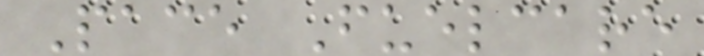Pace Fuelcare
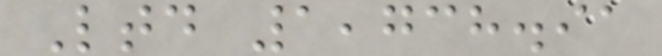Ltd 1,738.91
